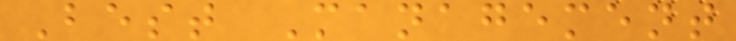Best Management
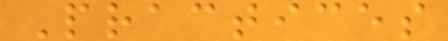Practices
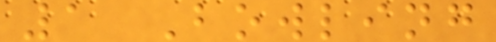1 Bowling
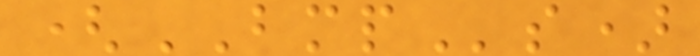(BMPs)
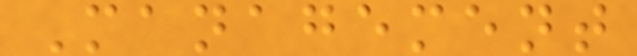Management
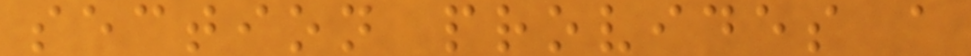section provides a
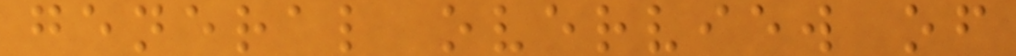general overview of
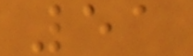51
